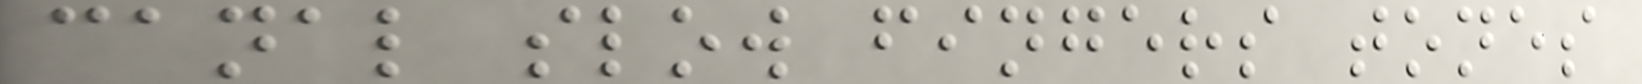canal slow fingers tones
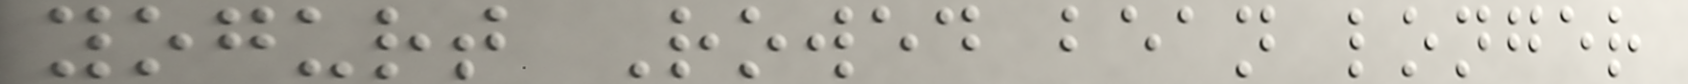yogurt Rowed bean longer
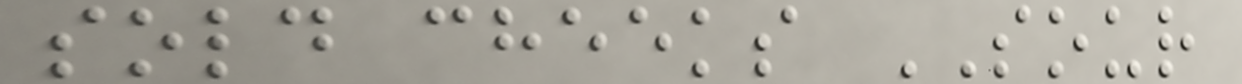sold cheeks SOUR
